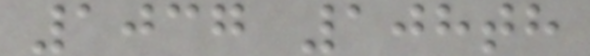1037 108th
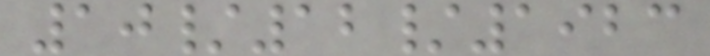10/12/1923
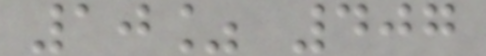10% 407
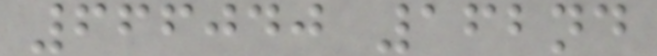666040 162nd
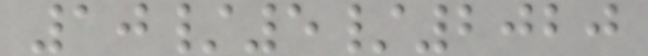10/5/2020
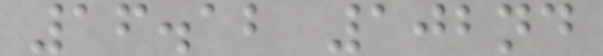16.12 102nd
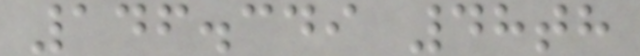146.349 48th
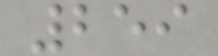259
